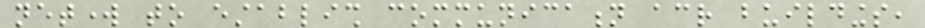network to establish communication across buildings,
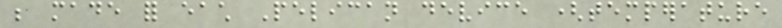be made for each Pelican device (temperature
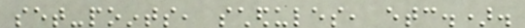set-points, schedules, etc.).
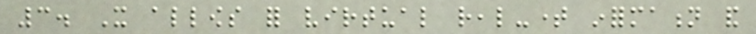3. It allows for virtual real-time information and
